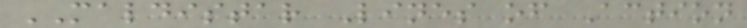MALDISTAR Lines of Action
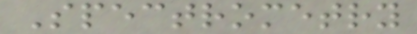Spectrometry
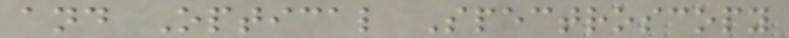and Optical Spectroscopy
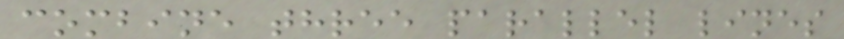combine three parallel lines
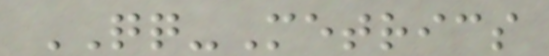QQ-Metrics
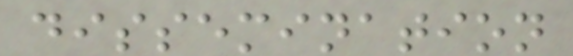dissemination
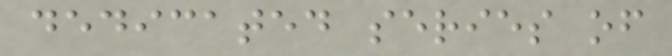dedicated series of
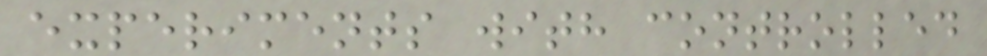experiments with controlled
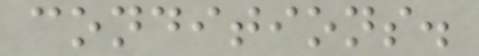conditions.
